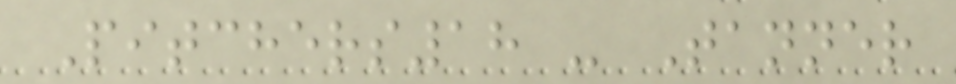Pitchers18 - Tanner
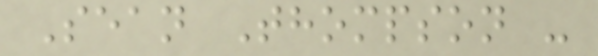Sean Thompson -
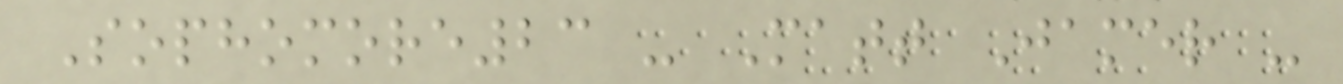Sophomore23 - Matt Jamer -
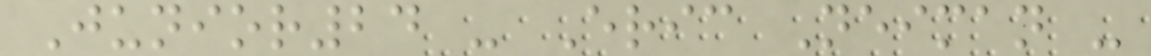Junior24 - Eric Neiman -
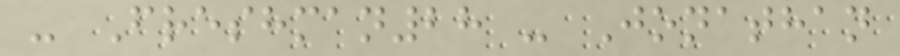- Freshman28 - Jonathan
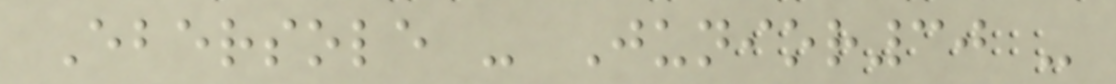Ebersole - Junior30 -
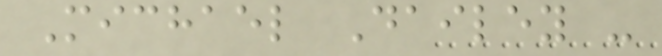Michael Dailey -
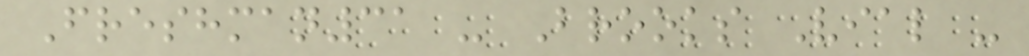Freshman31 - Brooks Vial -
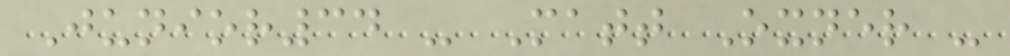Junior34 - Matt Oxner -
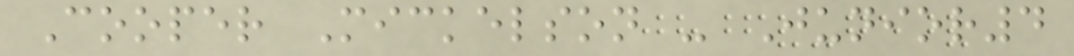Cooper Mickelson - Junior4
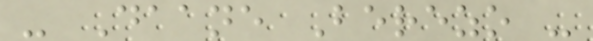- Daane Berezo -
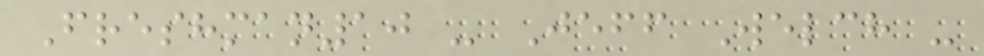Freshman10 - Jeff Welch -
